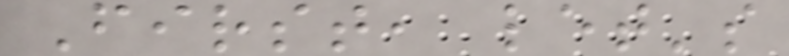First, let's
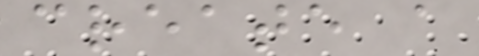create a
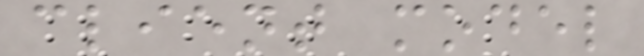client model
